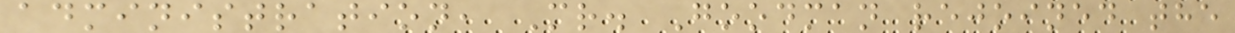administration, Mr. Goodman rejoined the
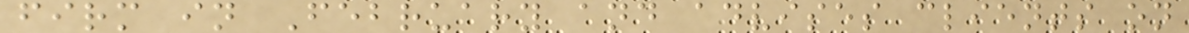firm in February and advises clients on
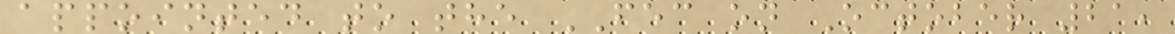appointed to the FEC on October 21,
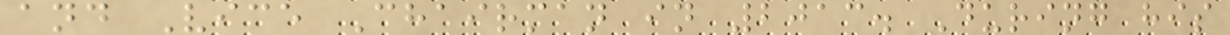and Vice Chairman in 2013. During his
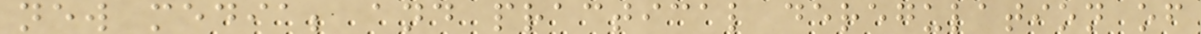new media; and practical deregulation of
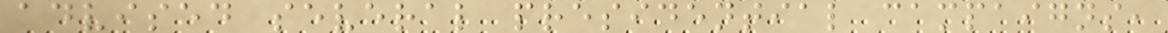advised several presidential campaigns,
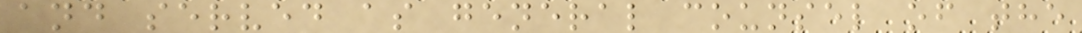and served as general counsel of the
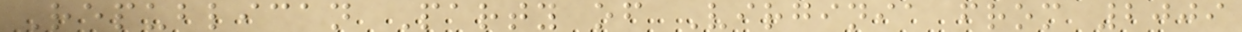Republican Party of Virginia from 2009
